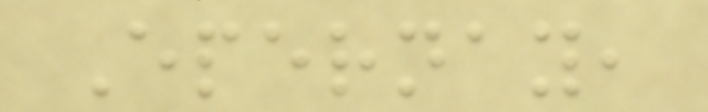Epernay,
